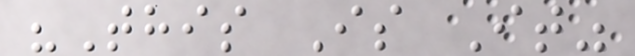"This Is It"
